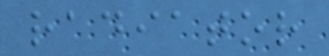radiator
